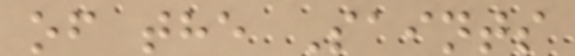of the Saints
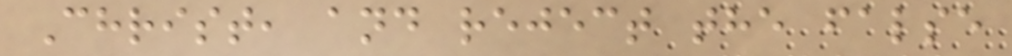Christ, and reject the false
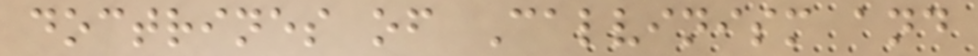doctrines of Calvinism and
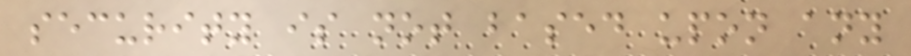security is not based upon any
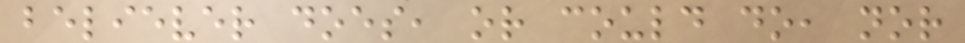believer does, or could do, nor
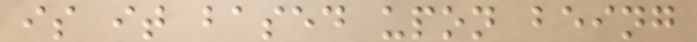is it based upon being
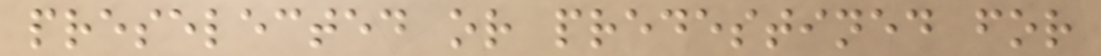preselected or predestined for
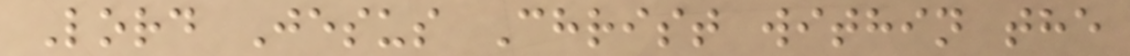Lord Jesus Christ within the
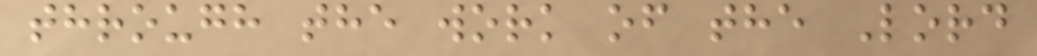through the work of the Lord
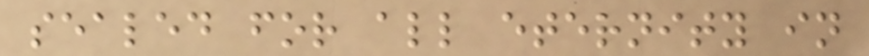sealed for all eternity in
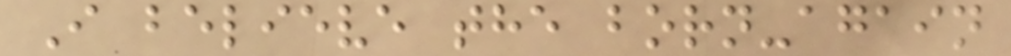I believe the born-again
